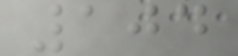104
